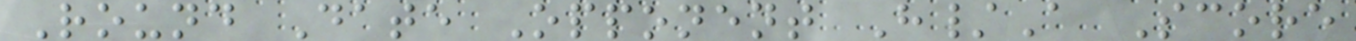Round Date Opponent H/A Score
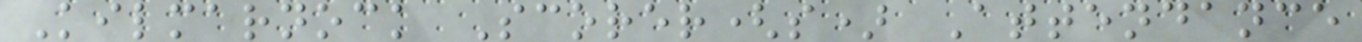Kilmarnock Scorer(s) Attendance
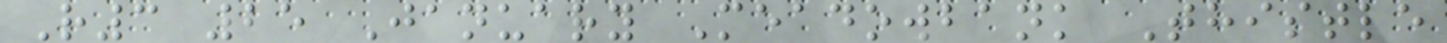R3 25 January Meadowbank Thistle
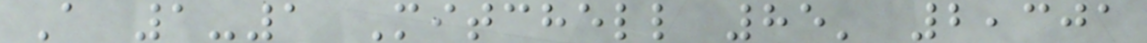A 1-1 Mitchell 85' 2,301
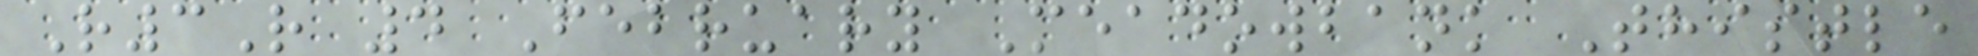R3R 4 February Meadowbank Thistle
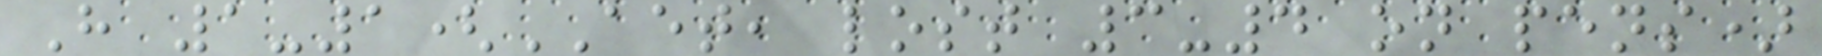H 1-1(AET, lost 3-4 on pens)
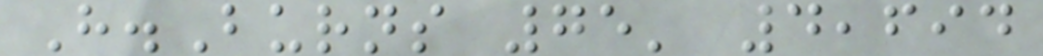H.Burns 75' 4,694
